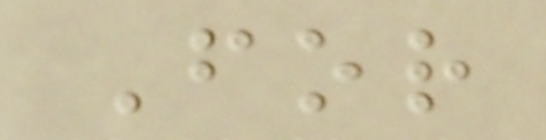For
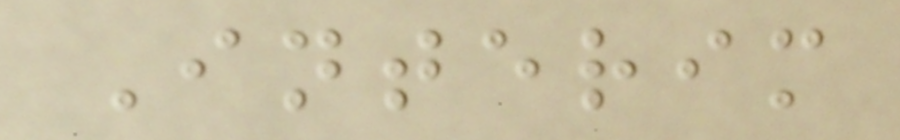Interim
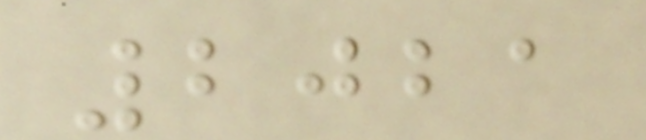2021
